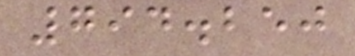794.250
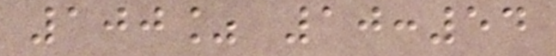100% 10:54
